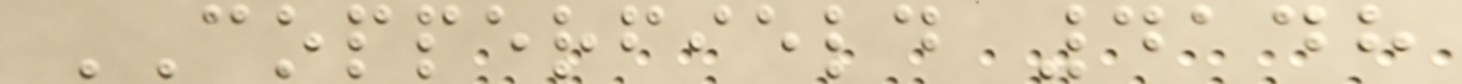COPPERFIELD 4148
